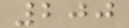200
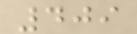409
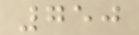750
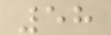58
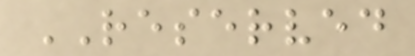RESERVED
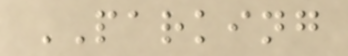PARKING
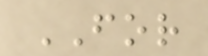FOR
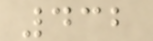432
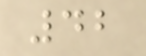42
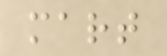mart
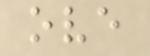ove
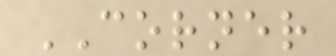CORNER
